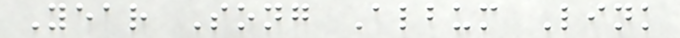Year Song Album Link
